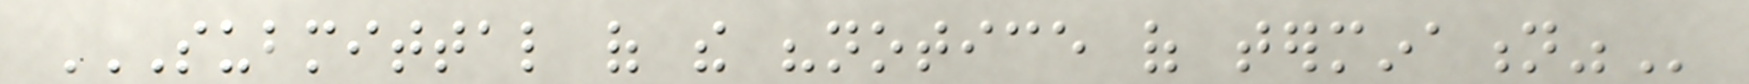SUBMITTAL OF THE "NOTICE OF TERMINATION"
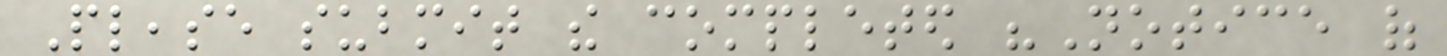Please submit the completed "Notice of
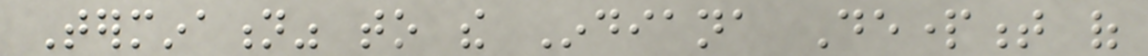Termination" to the Indiana Department of
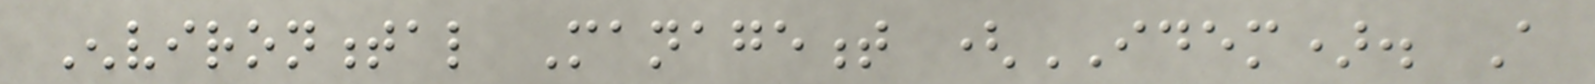Environmental Management (IDEM). A
